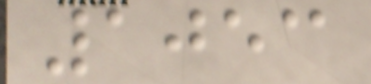1053
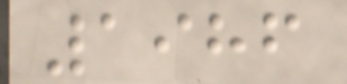1986
